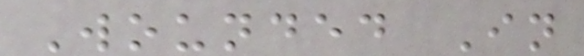Wounded In
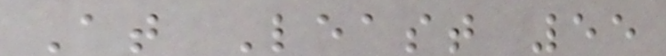At Least 55
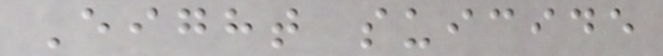Eight suicide
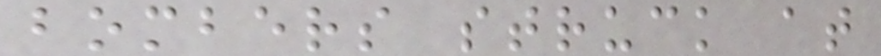bombers struck at
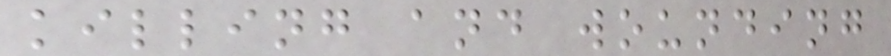killing and wounding
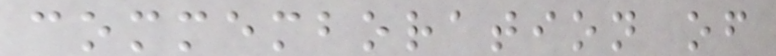commemboration of
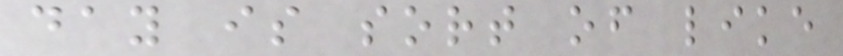day is sort of like
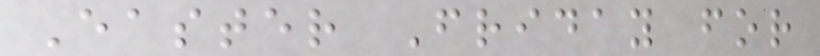Easter Friday for
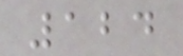124
